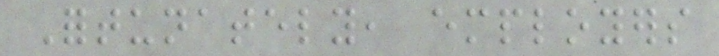Fortunately, employers
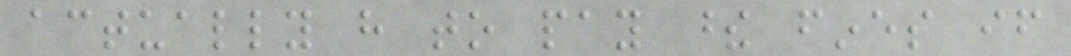actually have to pay these fines if
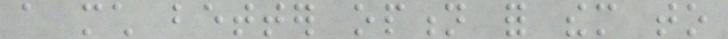a much better option for them to
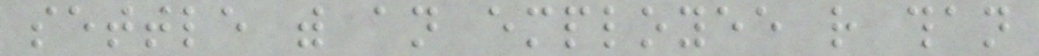settle with an employee rather than
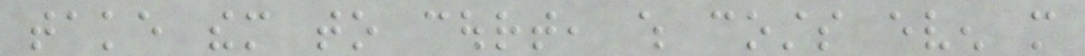take them to court, which costs even more
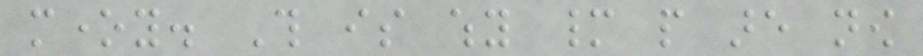money. This is why many people are now
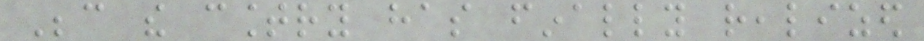Because the country has finally realized
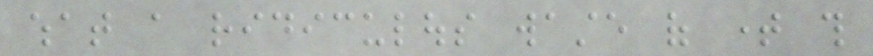what a ridiculous waste of time this
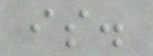is.
